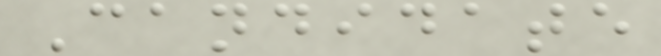Candidate
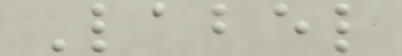Label
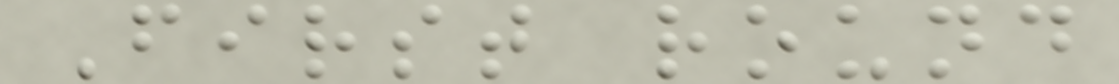First round
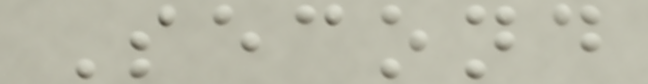Second
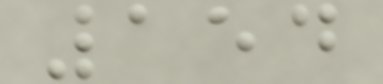154
